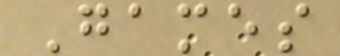Games
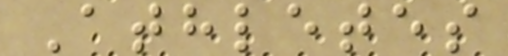Athletes
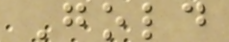Gold
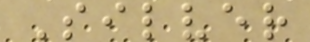Silver
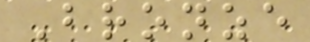Bronze
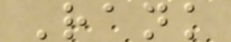Rank
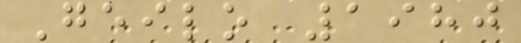Geilo 1980
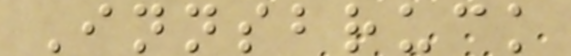Innsbruck
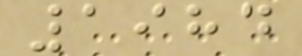1984
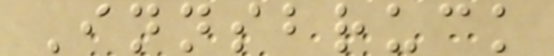Innsbruck
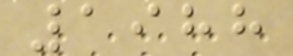1988
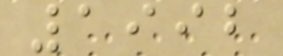1992
